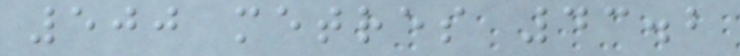500 metres 43.2
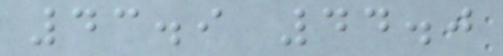43.9 44.0
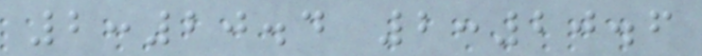2:20.4 2:20.6
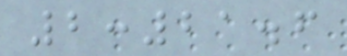2:21.6
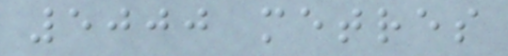5000 metres
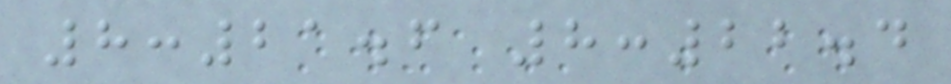8:21.6 8:22.4
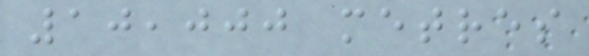10,000 metres
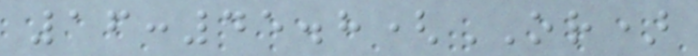16:45.8(OR)
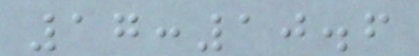17:10.6
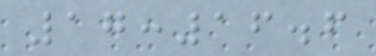17:16.6
